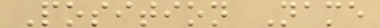Position Name
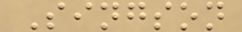Singson
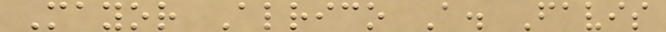Mayor Alrico A. Favis
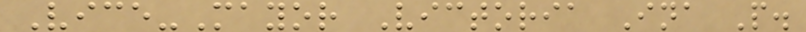Vice-Mayor Victoria Ina P.
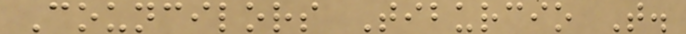Councilors Tiburcio T.
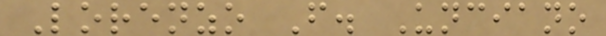Lorenzo F. Unciano
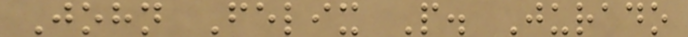John Felix P. Jurado
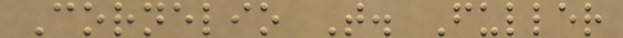Cornelio T. Fuller
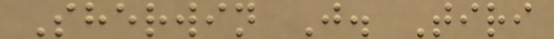Sherwin J. Tiri
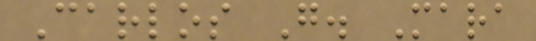Carlos G. Mara
